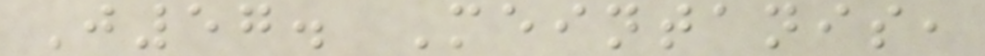J57. Meintanis,
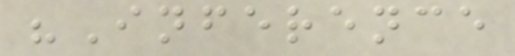"Inference
